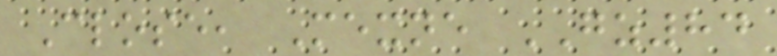Close, Mexne GZ84
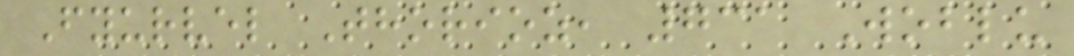Fyurvel Thorioz, 731 Woblu
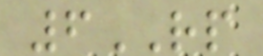6RP
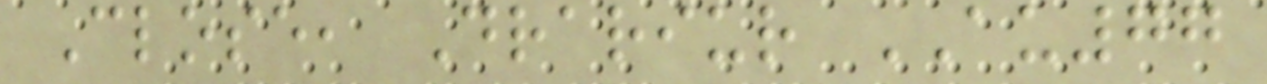Close, Drariur AU77
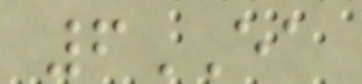6EA
